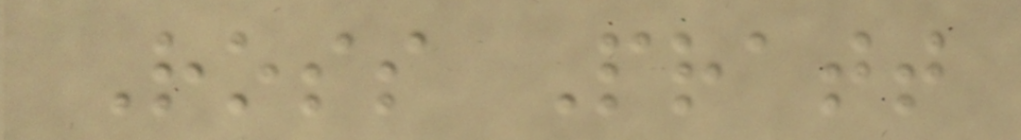Ross Pratt
